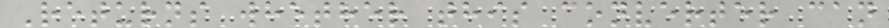Returns whether this converter can
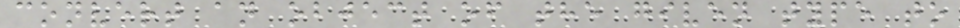convert an object of the given type to
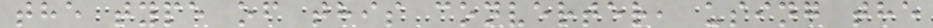the type of this converter, using the
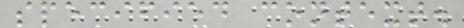specified context.
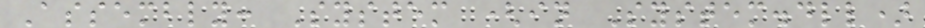Assembly: System (in System.dll)
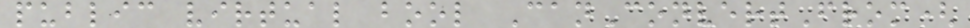public virtual bool CanConvertFrom(
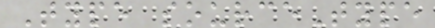Type sourceType
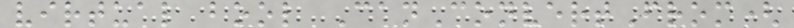virtual bool CanConvertFrom(
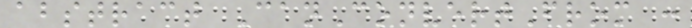abstract CanConvertFrom :
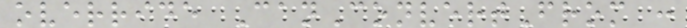override CanConvertFrom :
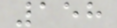158
